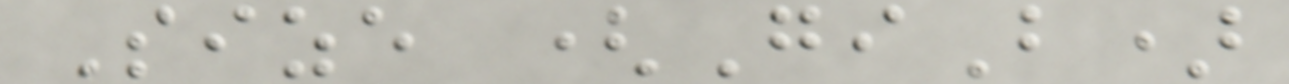Size (GiB)
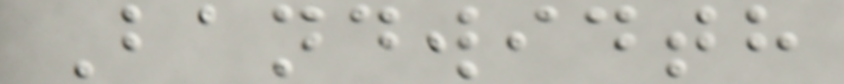Bandwidth
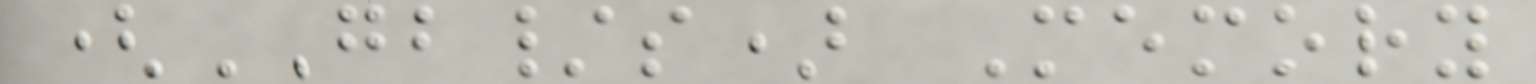(GB/s) Memory
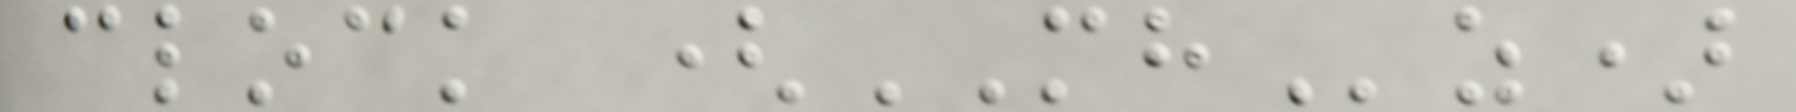clock (MHz)
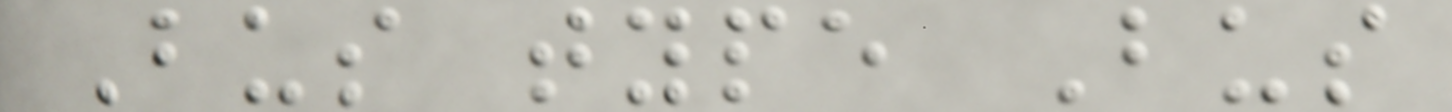Bus type Bus
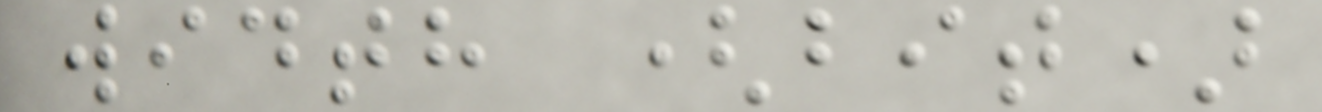width (bit)
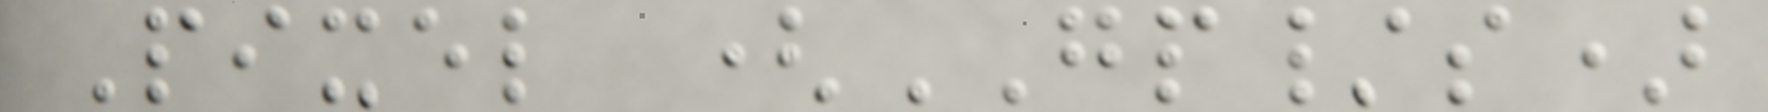Pixel (GP/s)
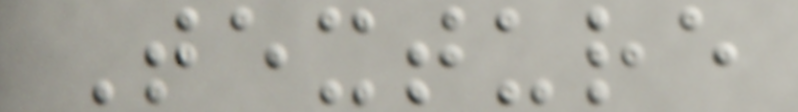Texture
